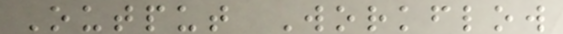Output Workflow
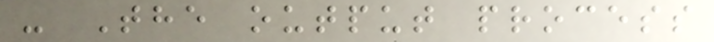- The output process
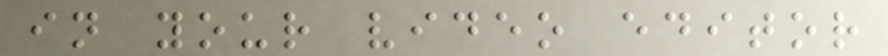in your video editor
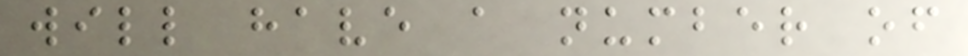will have a number of
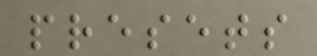presets
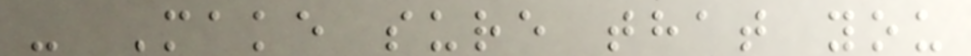- Make sure that you
